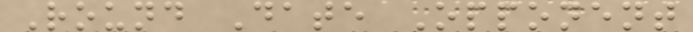Round Date Opponent
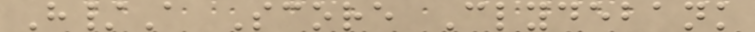H/A Score Clydebank
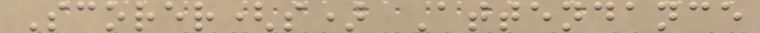Scorer(s) Attendance
